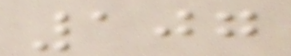107
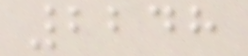2248
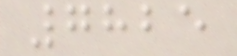7825
